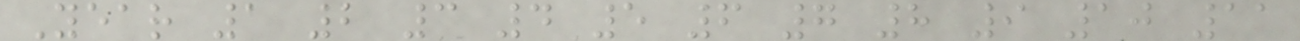Year 1 2 3 4 5 6 7 8 9 10 11
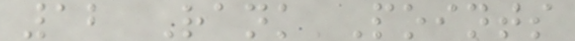12 Rank Points
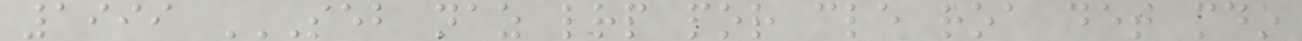1999 SEB NAZ LRP POR CLE ROA DET MDO
